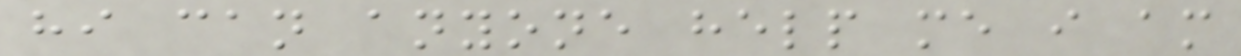hi can anyone help me i am
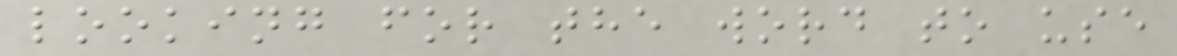looking for the word to use
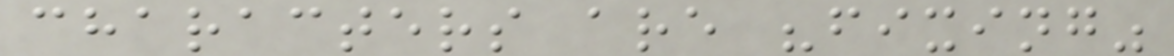characters are "fixing"
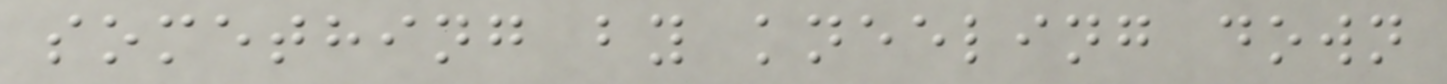something by kneeling down
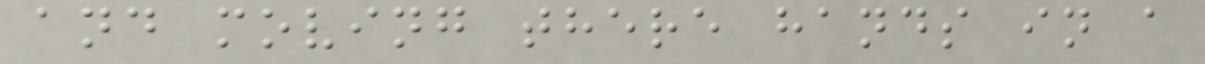and moving there hands in a
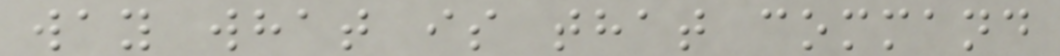way what is that command
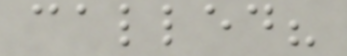called?
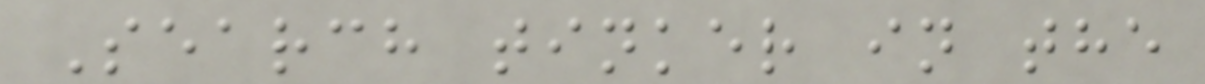Search tinker in the
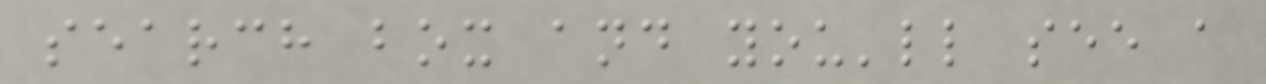search box and you'll see a
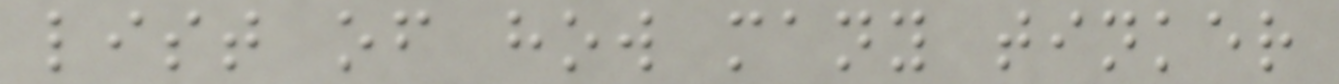list of how many tinker
